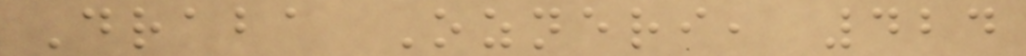Draba Ozneri, 424
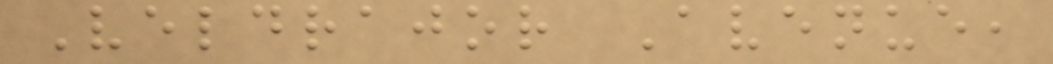Veldrajor Avenue,
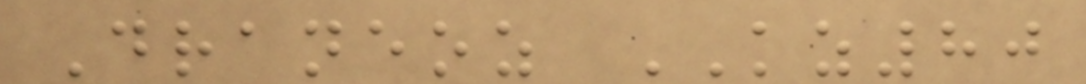Draneoz KZ80
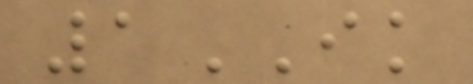1IK
